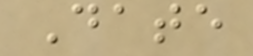Date
